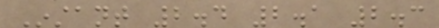Instant 2.4 2.1 2.3
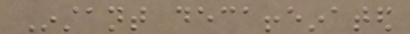Instant decaffeinated
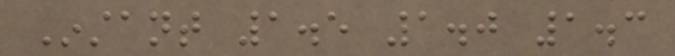Instant 1.5 1.0 1.3
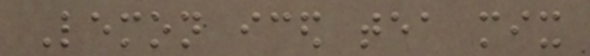Lemon iced tea mix
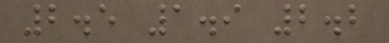2.5 1.9 2.2
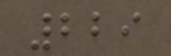229
